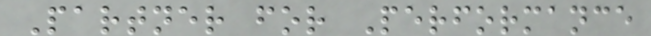Partner for Performance
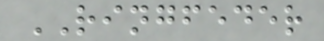RINGFEDER
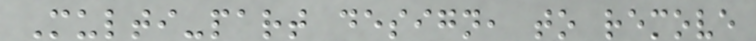Multi-part design, to remove
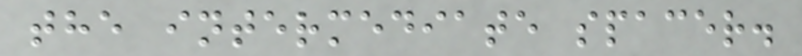the intermediate spacer.
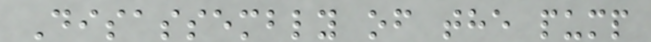Disassembly of the pump
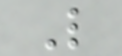L
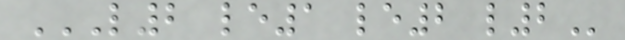L2 LE1 LE2 L2
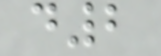d2
